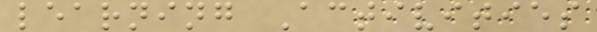learning Activities
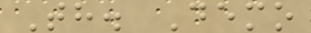Th. Demo
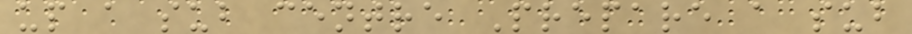up a sub centre Prepare a sub
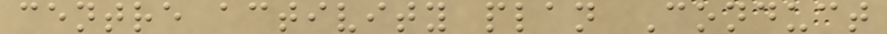centre activity plan Conduct
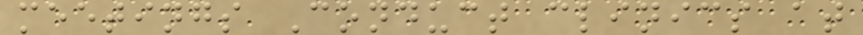meetings Conduct clinics at
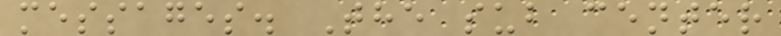messages. The sub center
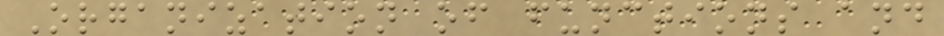Organization of functions and
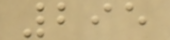295
